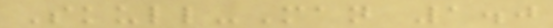Skull-Man 1.0
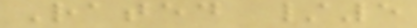Rated /5
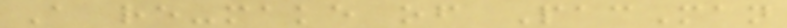A re-make of PacMan
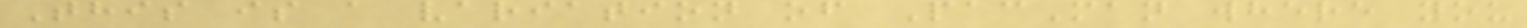This is a variation of PacMan where you
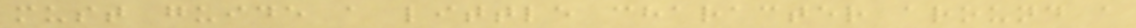must guide a little character around a
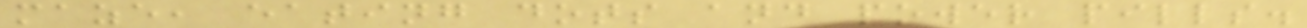maze, eating dots and power pills.
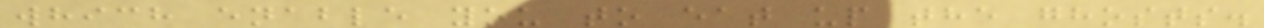which enable you to eat up the ghosts.
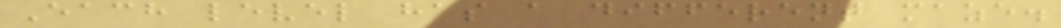Each level has a different maze.
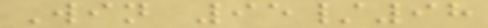Win 95/98
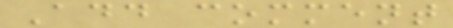Add comment
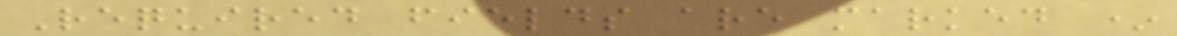Required fields are marked *
